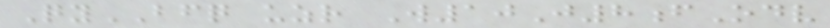QyBFQ uzr W10J8fOdv
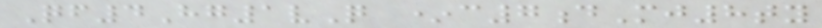Qf4Hg1vQ *c7dMj8ty
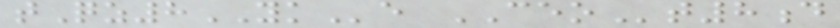tQz8YKe CEOt8d
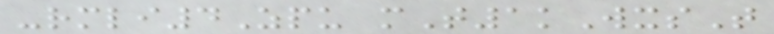-rmli4Zpu mT1kWxsT
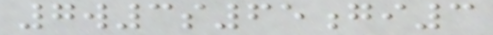7w3s65gi3
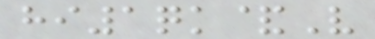hi1qk&V
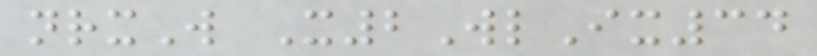nrxW X2WlIx34
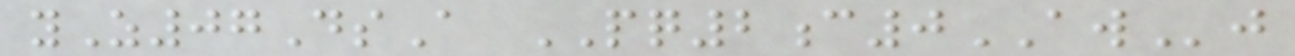yZ07DsA PQ2c0AWj
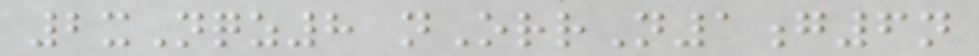2xNqz8 nOrrN1g6n
